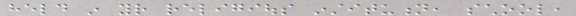held in your religious institution, school,
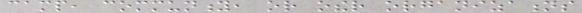camp, community, or other organizations
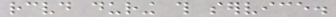received during this service.
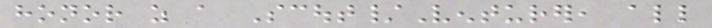honor as a Scout/Venturer, all
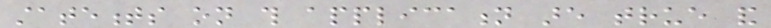statements on this application are true and
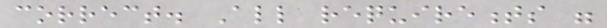correct. All requirements were
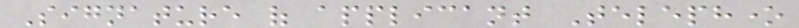Signature of applicant Telephone
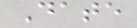Date
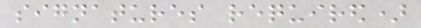signatures required)
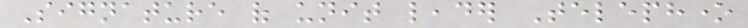Signature of unit leader Telephone
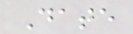Date
